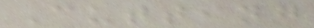Cutting
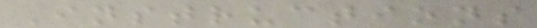Instructions
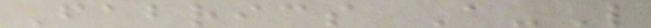Fabrics A-L
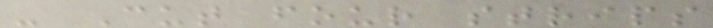- Cut four strips
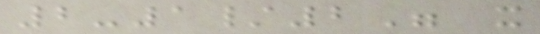2-1/2" x
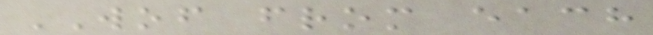WOF from each
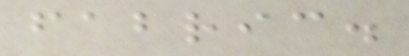fabric.
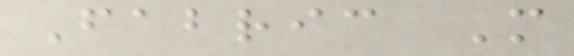Fabric M
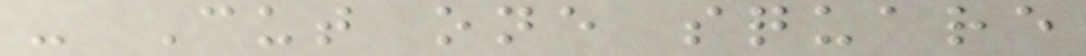- Cut one square
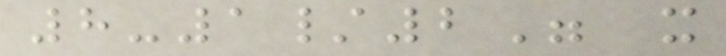8-1/2" x
